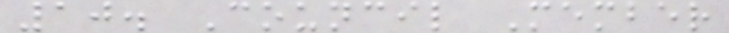10. Council Member
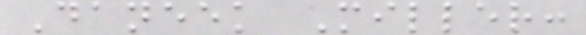Daneek Miller:
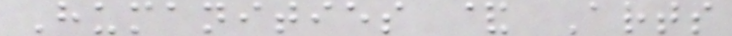Humanities & Arts
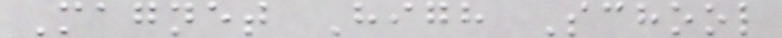Magnet High School
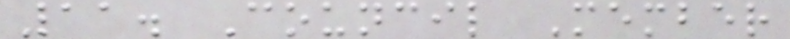11. Council Member
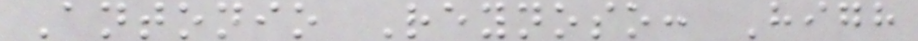Antonio Reynoso: High
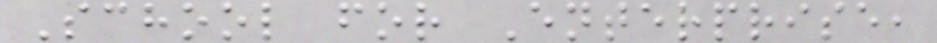School for Enterprise,
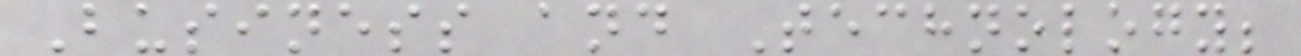Business and Technology;
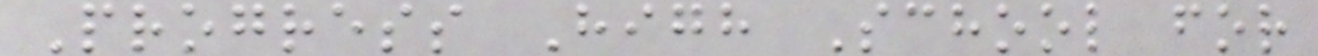Progress High School for
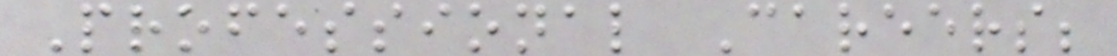Professional Careers;
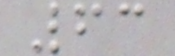63
